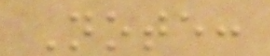Note:
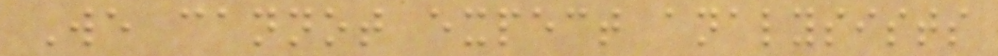We cannot expect analysists
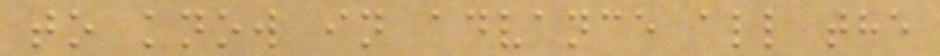to know in advance all the
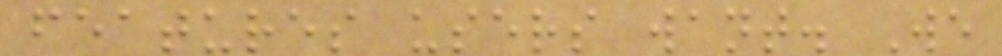features users want. We
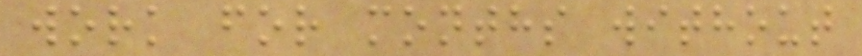work for months without
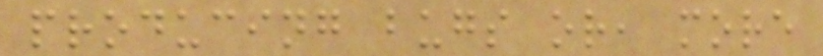producing bugs or, more
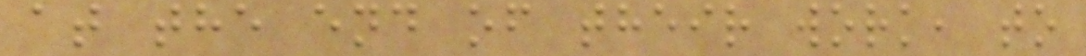at the end of their work, to
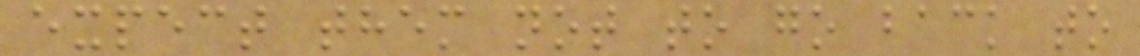expect them not to go back to
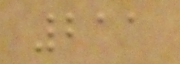211
